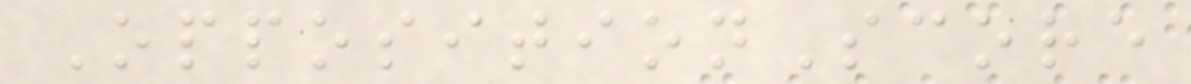OppositionScore
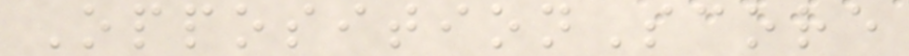OppositionScore
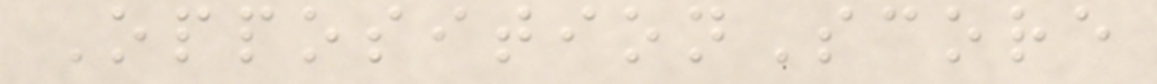OppositionScore
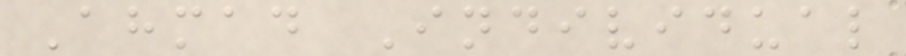Ahmad Individual
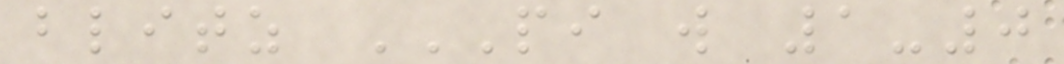blitz PI W 1-0
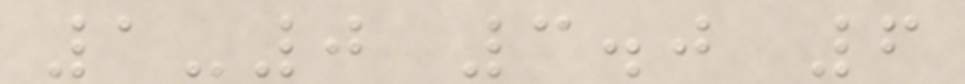1-0 3.0 6
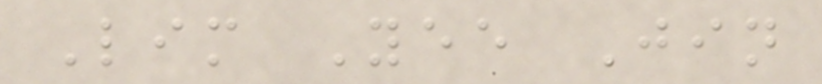Lim Yee Jin
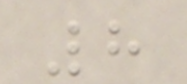8
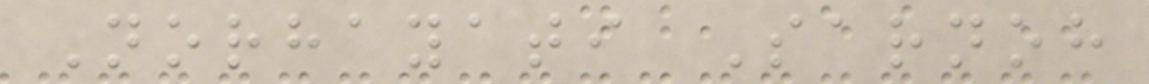Norhayati Sarnoh
